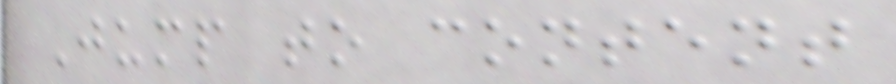Jump to content
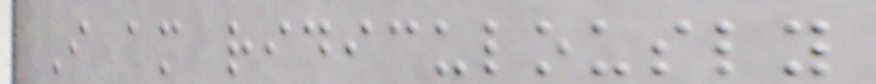I am ridiculously
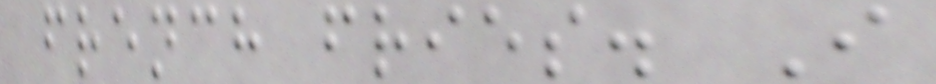french fries. I
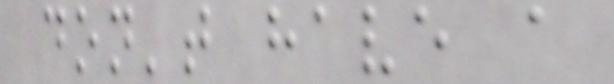don't have a
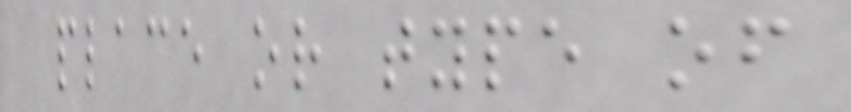place or type of
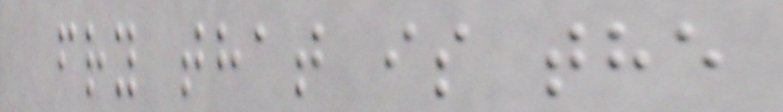fry that is the
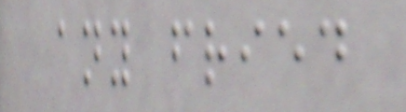any fried
